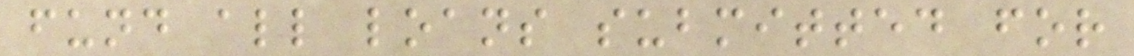fund all loans submitted for
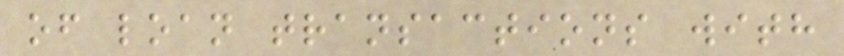of loan transactions with
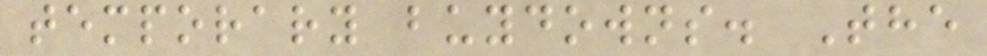temporary buydowns. The
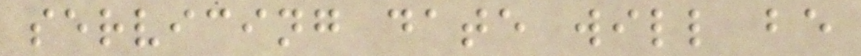servicing date will be
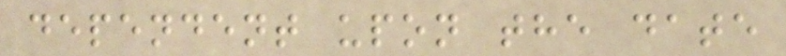dependent upon the date
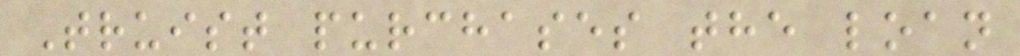Truist purchases the loan
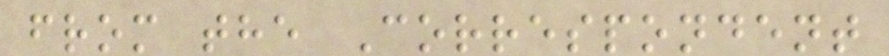from the Correspondent
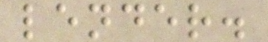lender.
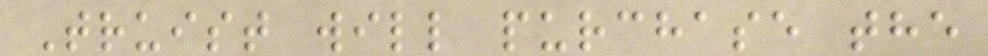Truist will purchase the
